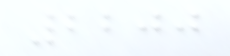2200
